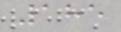185
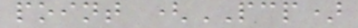point (PCP)
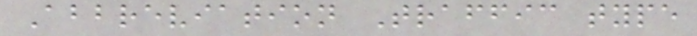Abbreviation Traffic type
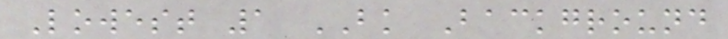Lowest 1 BK Background
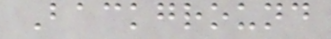Background
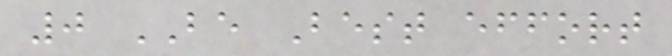0 BE Best effort
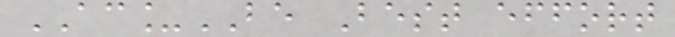AC_BE Best effort
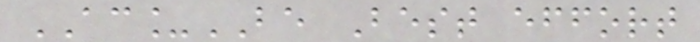AC_BE Best effort
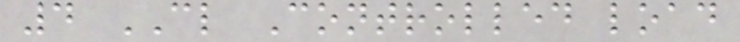4 CL Controlled load
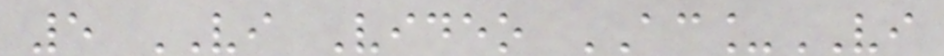5 VI Video AC_VI
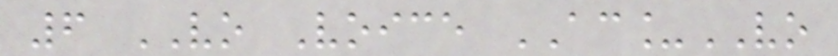6 VO Voice AC_VO
